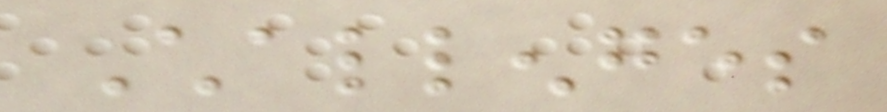Challenges
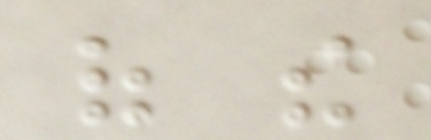of the
